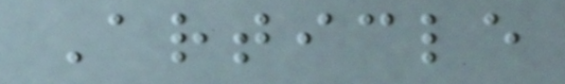Article
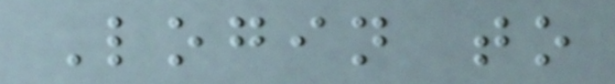Login to
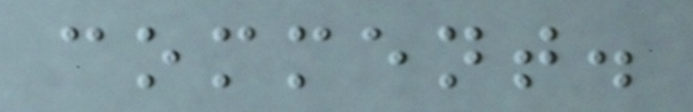comment.
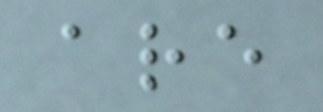are
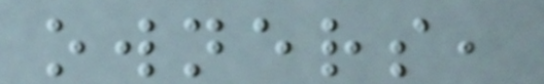owners,
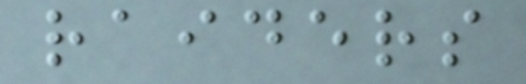raiders
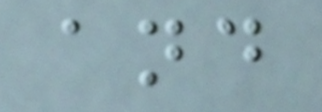and
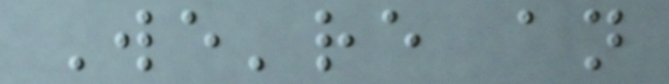We're an
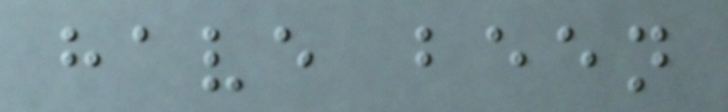have been
